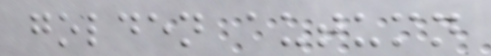golden autumn
